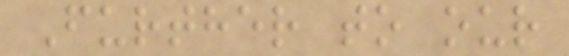Further to our
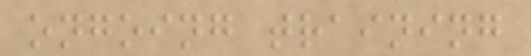ongoing training
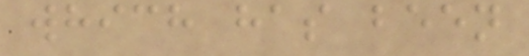which has been
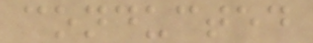conducted
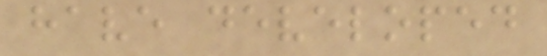have developed
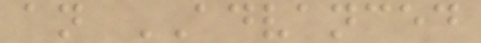an ADVANCED
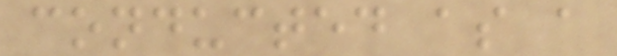conducted as a
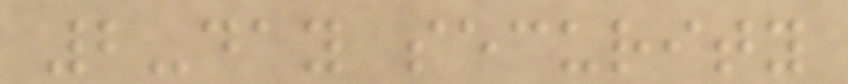2-day security
